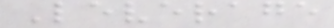Leverage
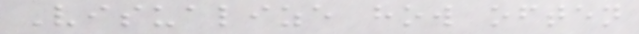Visualize how often
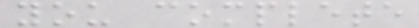you complete
